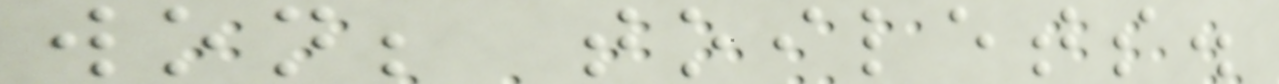won; toilets.
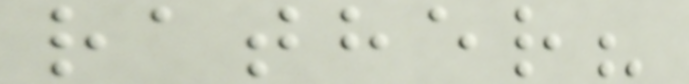rather?
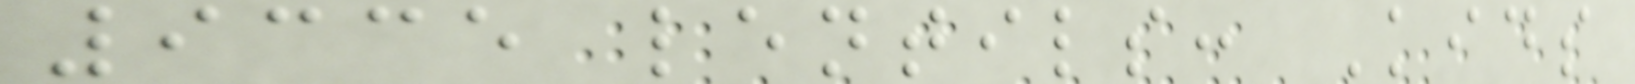9335 lentils: Kids
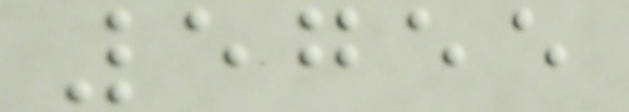5755
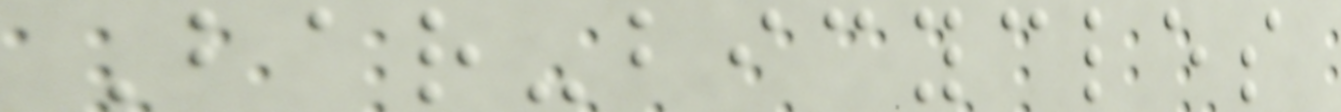Bar-bicycles
